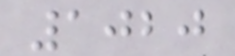1020
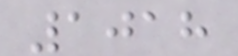1018
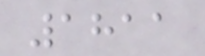1811
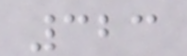323
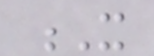X
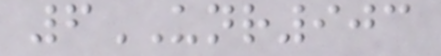6UNR903
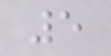5
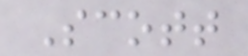Scott
